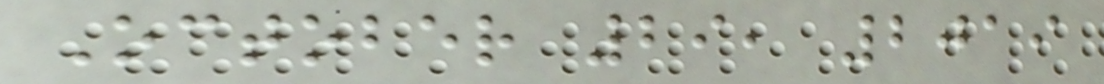October 29, 2019
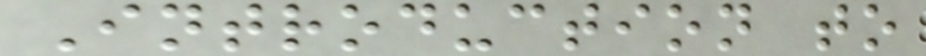Introduction to
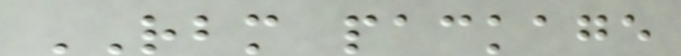RBM package
